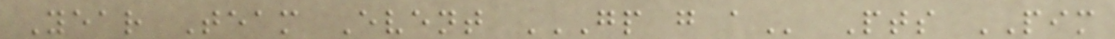Year Team Event GP G A Pts PIM
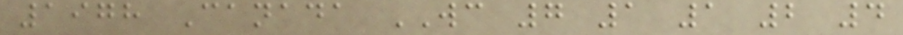1978 Canada WC 7 1 1 2 4
